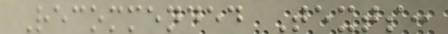Recommended Texts:
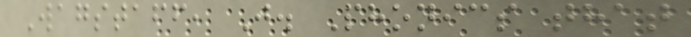Wagstaff, J. Phonics that
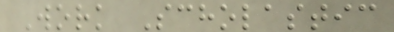Work Scholastic
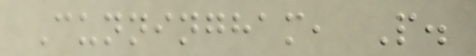Cunningham, P.
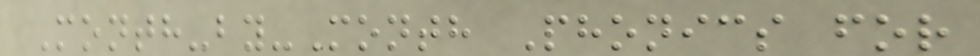Month-by-Month Phonics for
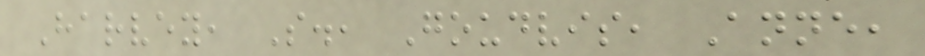Harvey, S., Goudvis, Anne,
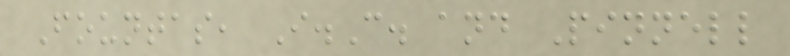Fountas, I.C. and Pinnell
